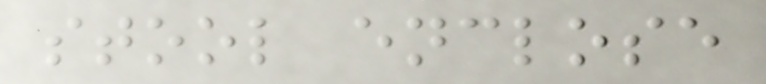stool enclose
